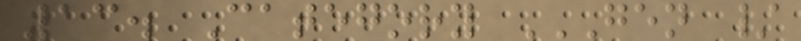13. Category GEN /
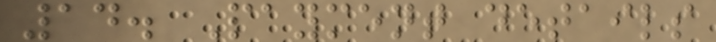14. Payment details
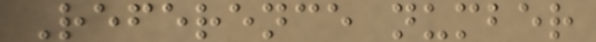Reference number
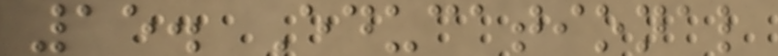15. Educational
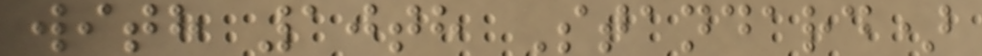with 10th Standard)
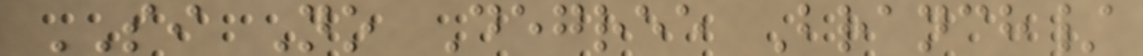SI No Degree Branch/
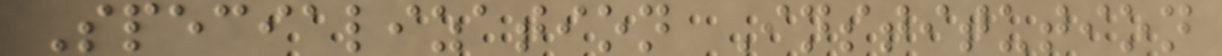Specialization Institution
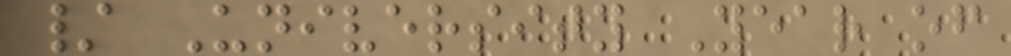/ University Year of
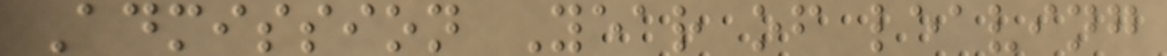Admission Year of leaving
